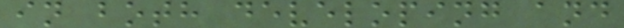in both developing and
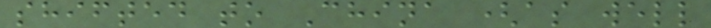shifted to China (as well
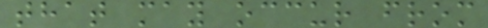that may occur from
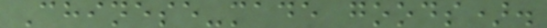Chinese-made goods).
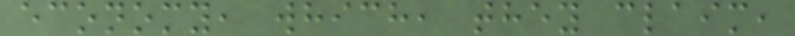economy, which, they claim,
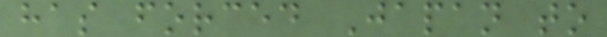has forced Japan to
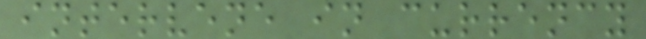intervene in currency
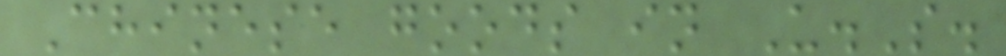Chinese goods in U.S.
